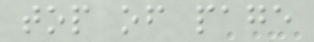top of page
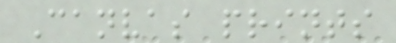Canvas prints
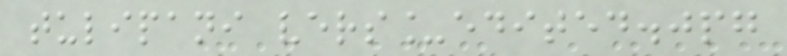tulipani vers_edited.jpg
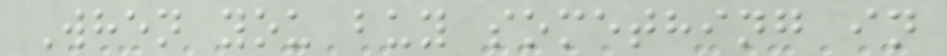When you buy something in
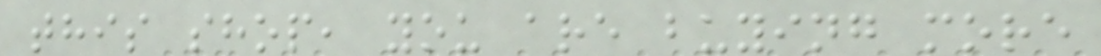this shop, you are buying more
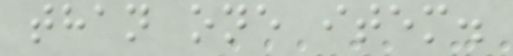than one item.
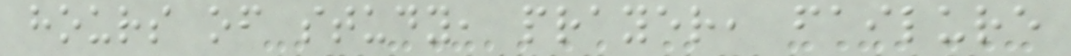hours of study, prayer, failure
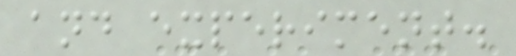and experiment.
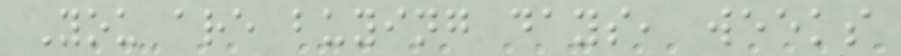You are buying days, weeks
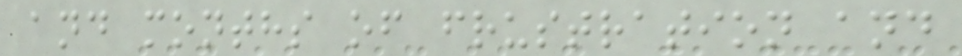and months of frustration and
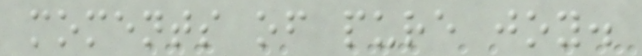moments of pure joy.
